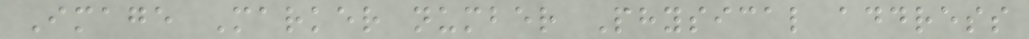Image Marker number Physical address
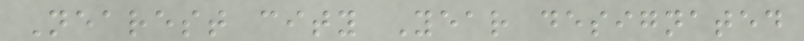Nearest city Year designated
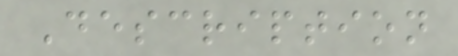Description
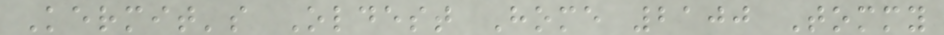Kermit's Oldest Home 2100 Tommy
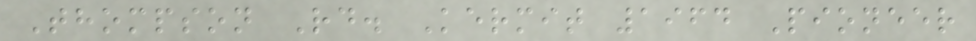Thompson Rd. Kermit 1964 Pioneer
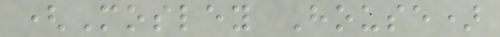(Mosley House)
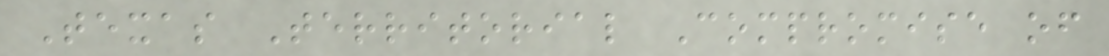Texas Territorial Compromise of
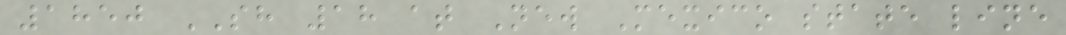1850 SH 18 at New Mexico state line
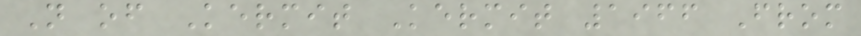N of Kermit Kermit 1966 From
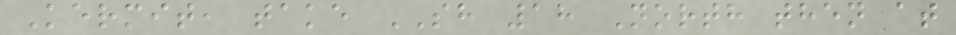Kermit, take SH 18 North then at
